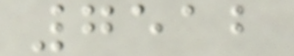7512
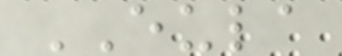EULA
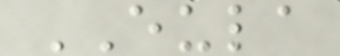EULA
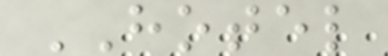HOTEL
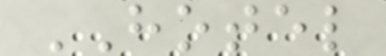HOTEL
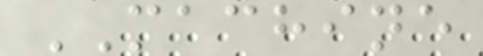MACHINE
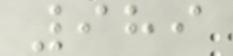989
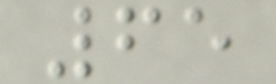65
